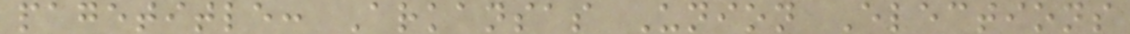pagetitle: Arkansas Union Elections
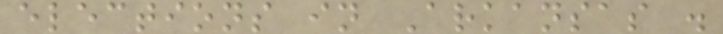elections in Arkansas .
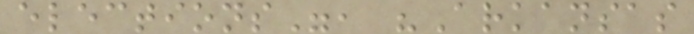elections", "Arkansas
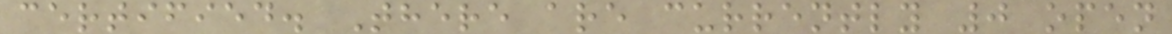certified. There are currently 0 open
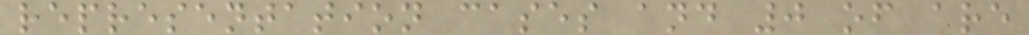representation cases and 0 of are
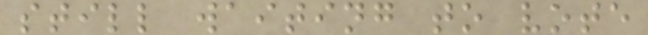still waiting to vote
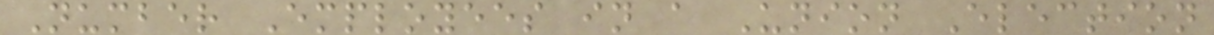Number Employees in a Union Election
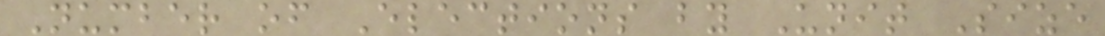Number of Elections by Unit Size
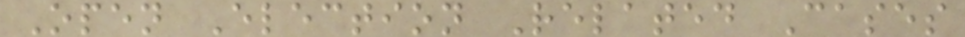Open Election Related Cases
